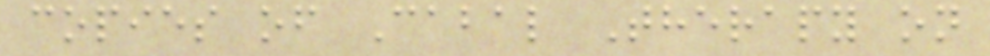copies of Cabal Therapy on
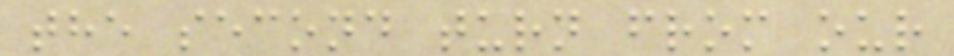the second turn from our
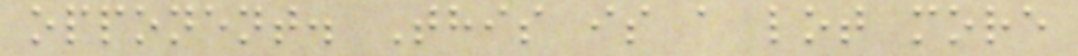opponent. This is a lot more
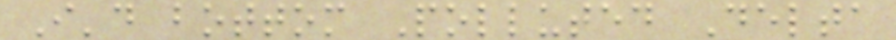I'd bottom Polluted Delta
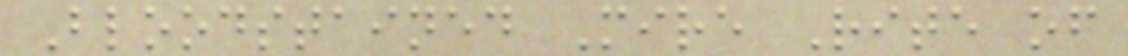Bloodstained Mire Rite of
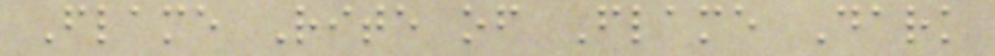Flame Rite of Flame Dark
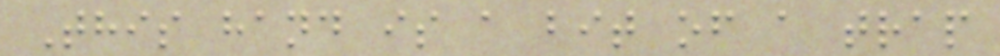This hand is a bit of a trap
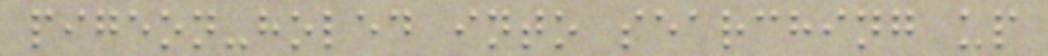pigeon-holed into searching up
